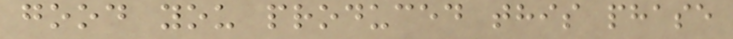good you produced this phase
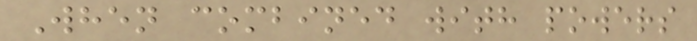When combined with powers
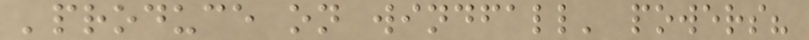'produce on windfall' powers?
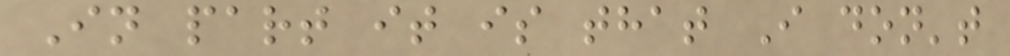In part it is that I don't
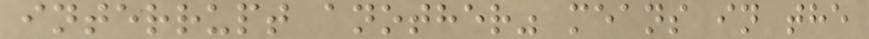interrupt another" means in the
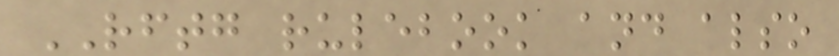RFTG rulebook and also
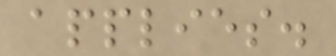applies.
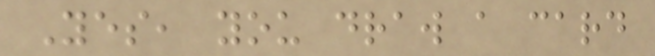Yes, you draw a card
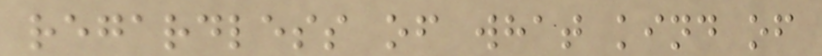regardless of what kind of
